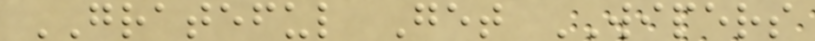GRATEFUL Get WIPERS
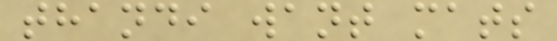thandi want mats
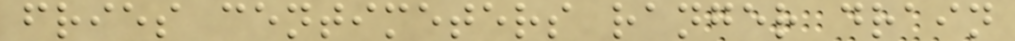fries centimeters ranger drain
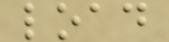load
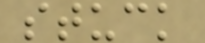stuck
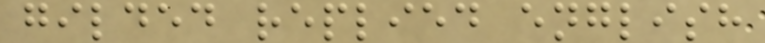gilded replied english
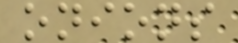onions
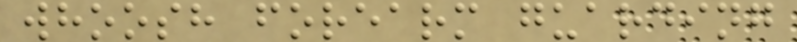whoosh forearm guarding
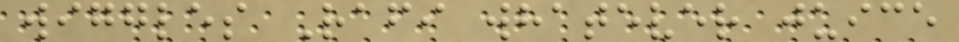wiggles Rafi whatever juice
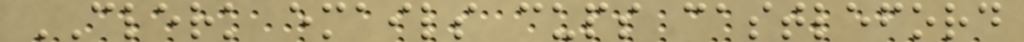CLERK emails cups castleford
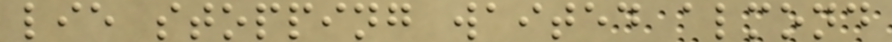lie stopping waited almond
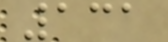131
